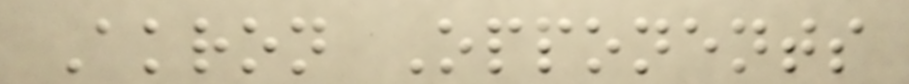Akron Opponents
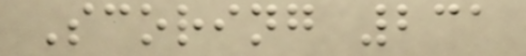Scoring 231
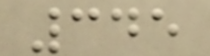345
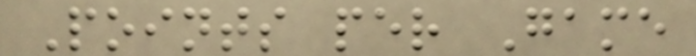Points per Game
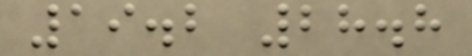19.2 28.8
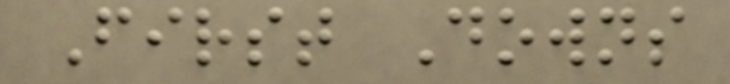First Downs
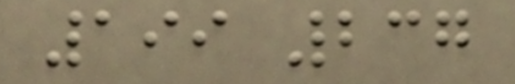199 237
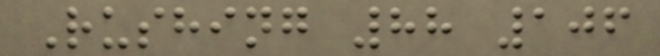Rushing 88 106
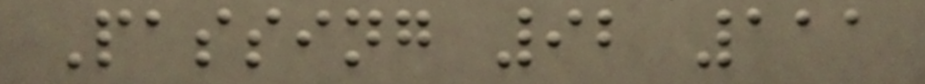Passing 92 111
